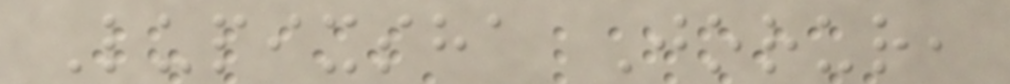Lupixsha Jorur,
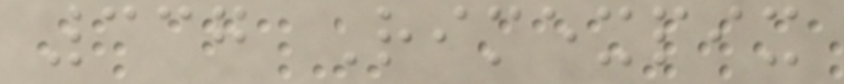337 Rimexpix
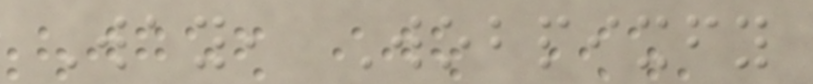Way, Wobpixfy
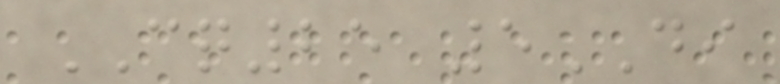CQ25 5DI
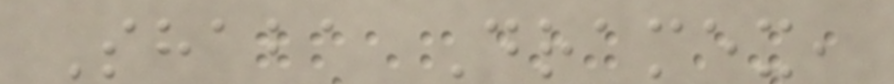Shaba Dramex,
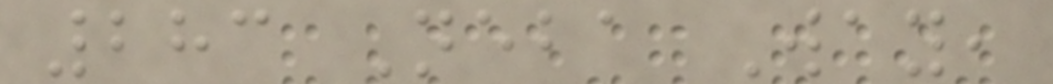283 Neba Way,
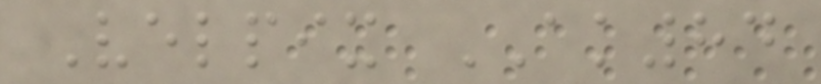Velpix AK84
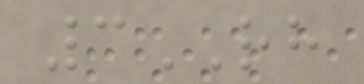3RH
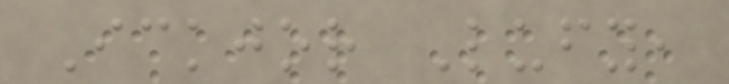Ickjor Lufy,
